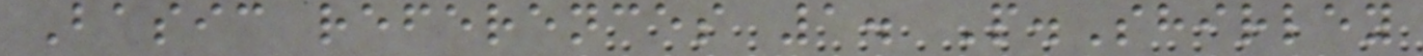Basic references 1. P.Shirley
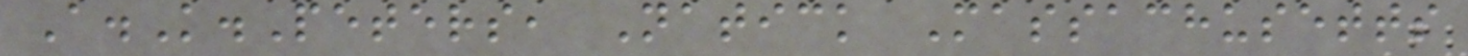A.K.Peters, Natick Massachusetts
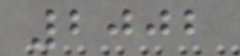2002
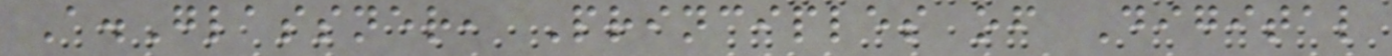A.Glassner, Principles of Digital
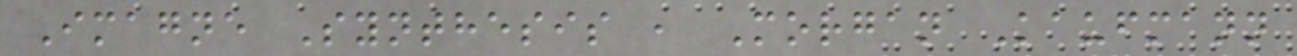Imagne Synthesis , Morgan Kaufmann
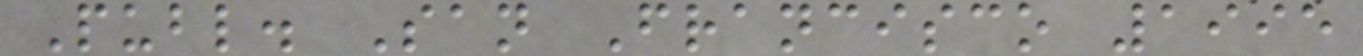Publ. San Francisco 1995
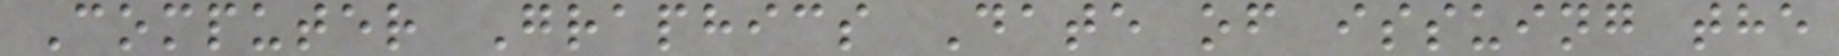Computer Graphics Date of issuing the
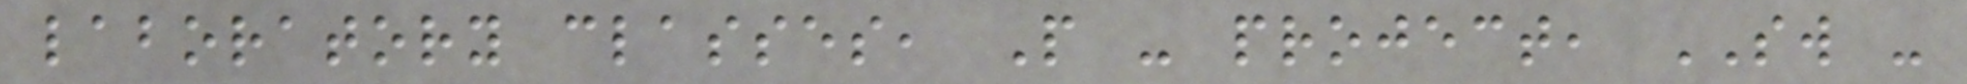laboratory classes, P - project, SW -
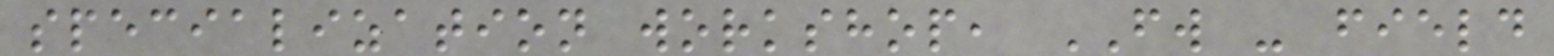specialization workshop, FW - field
